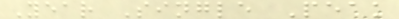Year Single Peak
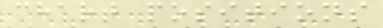chart positions
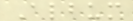Album
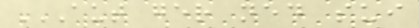AUT GER NED SUI
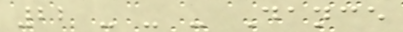22 - - - Dance
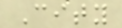City
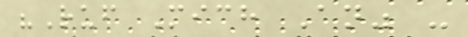"Ruf Mich An" -
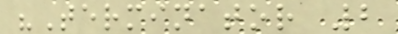"Terminator 2
